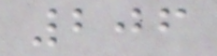206
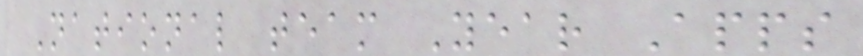National team Year Apps
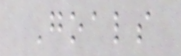Goals
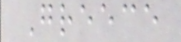Greece
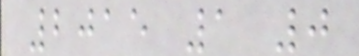2015 1 0
